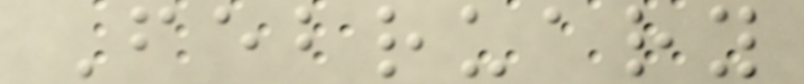February
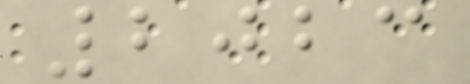2023
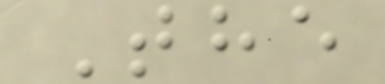The
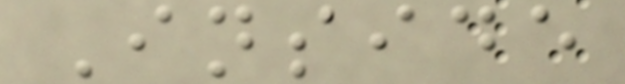Inside
